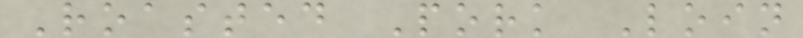Roasted Pork Loin
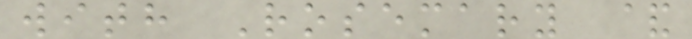with Rosemary &
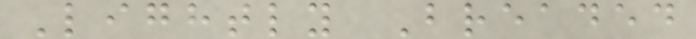Lightly Breaded
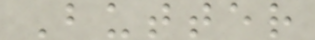Butter
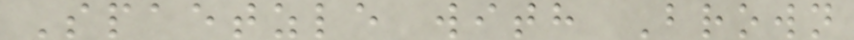Spaetzle with Brown
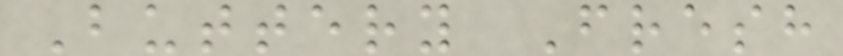Buttery Fresh
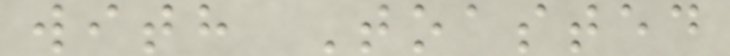with Toasted
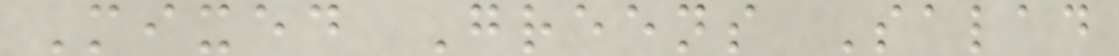Mixed Greens Salad
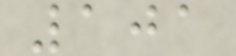101
